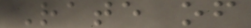Rate of
